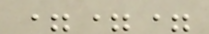===
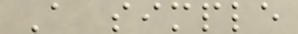A simple
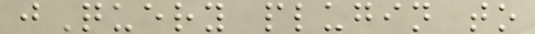jQuery plugin to
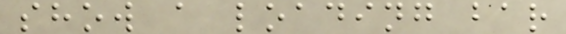show a loading bar
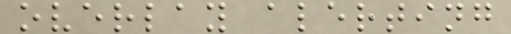overlay alerting
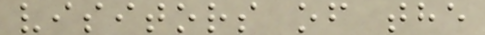visitors of the
